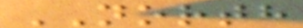NORTH
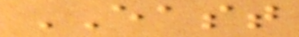EAST
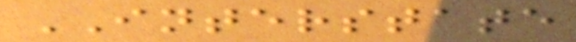INTERSTATE
